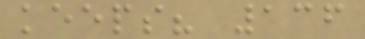keeps? 136
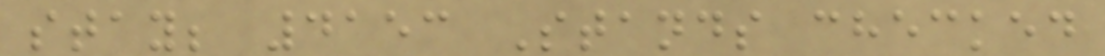stay; 4153 Stands checked
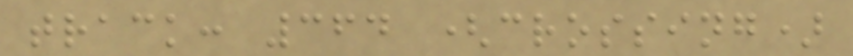track: 364 (crossing)
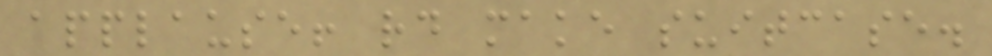applause! rd make suitcase.
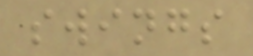swings
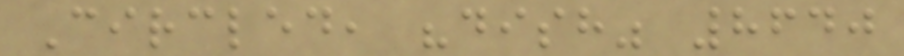Circled, "dish" 8640
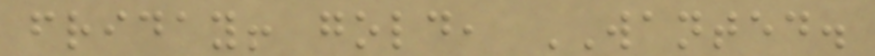friday! gold, WANTED.
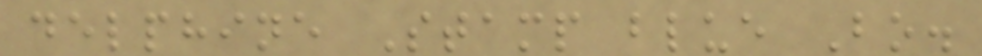delphine Stamp blue Bo.
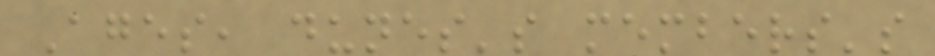Ages, dunes's members's
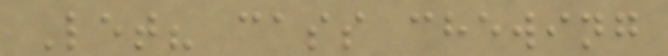Let? cass chewing
